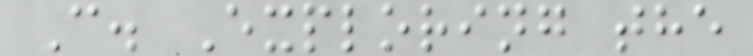C. Exploring the
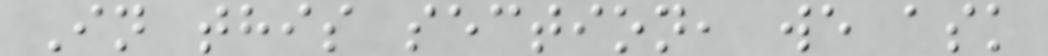In this section, we ask
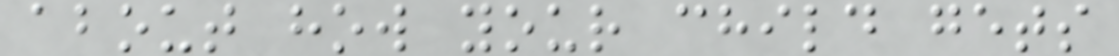about how your child gets
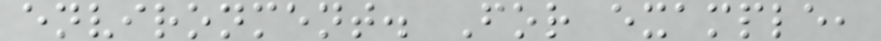environment. For example,
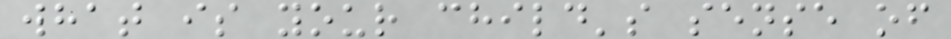what is your child's sense of
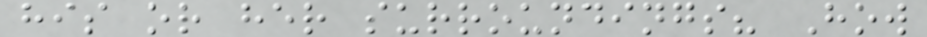his or her surroundings? How
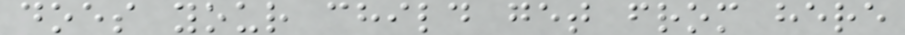does your child get from here
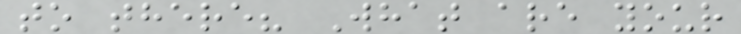to there? What are your
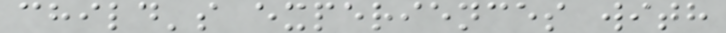child's experiences with
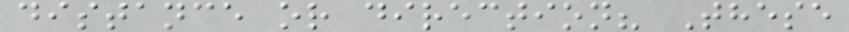distance or direction? These
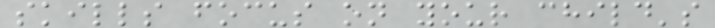skills focus on your child's
